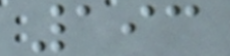193
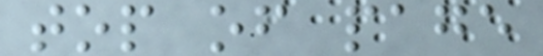top of page
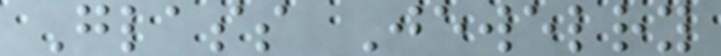Glass Jewelry
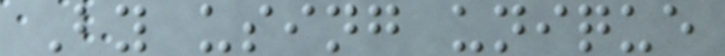By using unique
